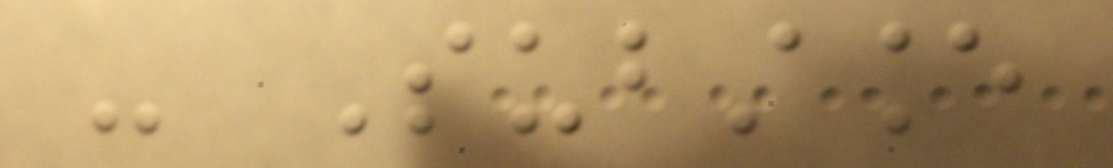- Substance
